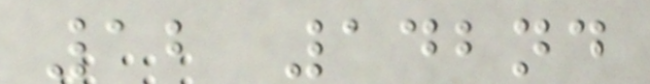12 142nd
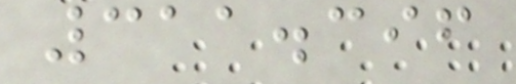311.396
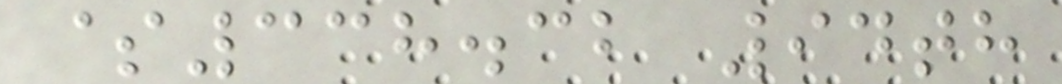$338.32 94th
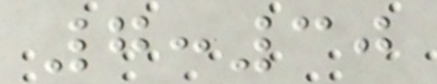7:30
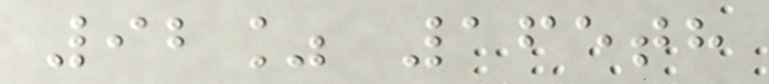92% 165th
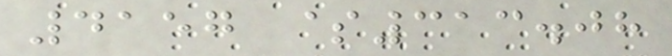4157 $313.08
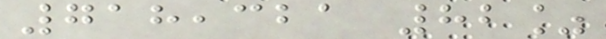718,321 82%
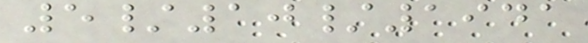5/10/1941
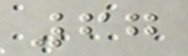67
